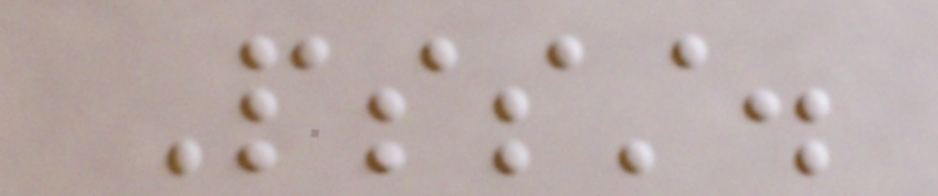Pssst.
